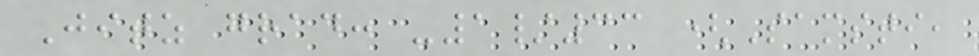Jitz grad: -1/33 (Samsti,
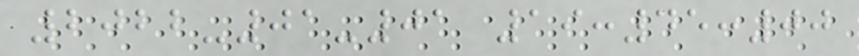2022-01-01 19:45:00
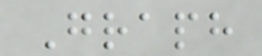Graph
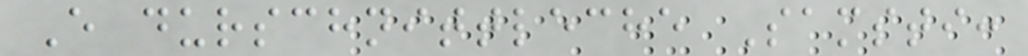E durschnittleche Samsti:
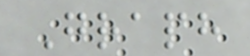Graph
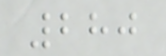280
